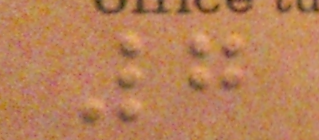7
